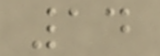14
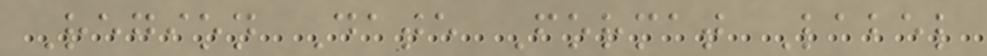Region Date Format Label
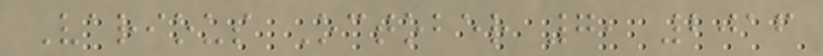Various October 7, 2016
